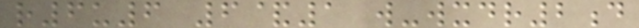r6u6 6&1 w-wxdr2d
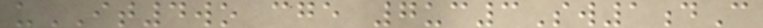uIT4wo cge 7uc3Sw1dC
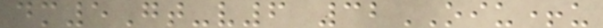dm5Gt-v6 32OIU+u
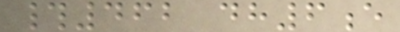#462 dh6e
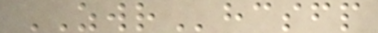ZWRhcsfp
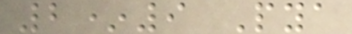2*9 Pya
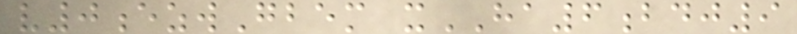v0ezwGbem xHA6bdj9
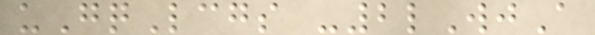uGqLcgs -2lWjA
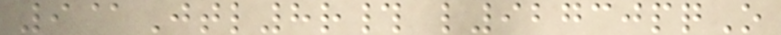9@Jtl8r# l92730pqO
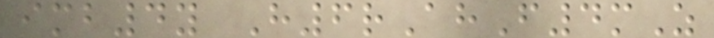imb4y H6rAhF4mZ
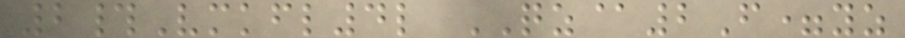2#Vmkfl4l QZ@2F=yz
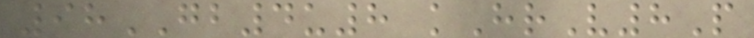98GB4u8 kHrV8P
